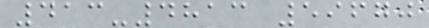413-4813 59670
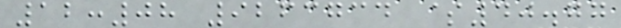12:08 9263734 $40.77
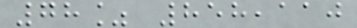78% 858,110
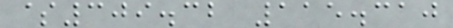$309.32 115.310
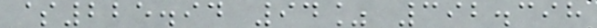$225.94 94% 392.398
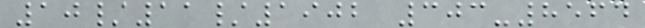10/11/1902 303-8564
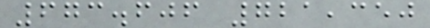673.606 721,350
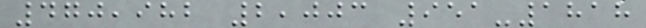470,982 2,003 951-1818
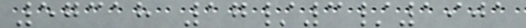57318 17/3/1901
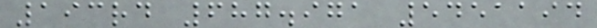193rd 687.971 5451194
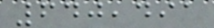640,491
